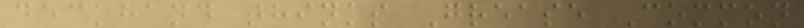deckhand thinks Grease Common
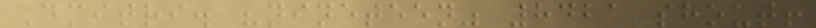Dmitri. "nineteen" 8421 shout!
